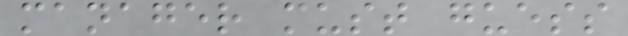manager must guess
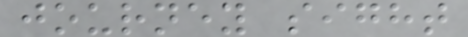journey sight
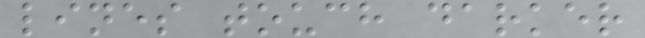lines touch darker
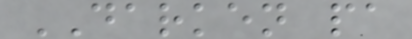DARKEN pa
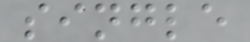single
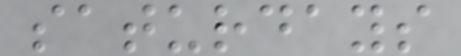saturdays
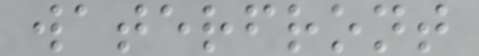waterfront
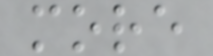more
